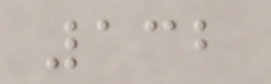132
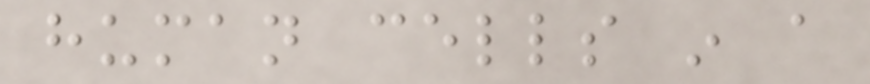human cells in a
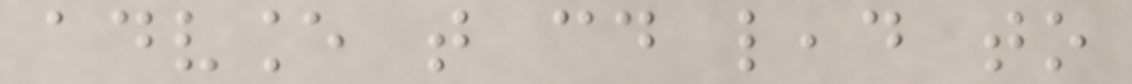advance that could lead to
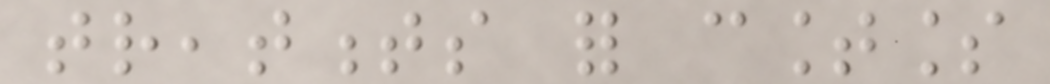treatments for countless
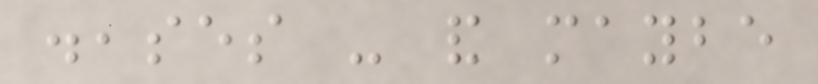diseases - and maybe
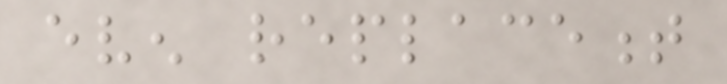even replacement
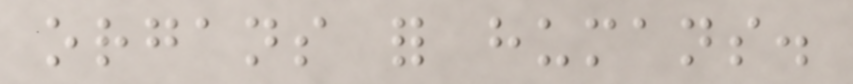organs for humans.
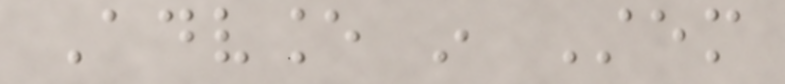Advance in Stem
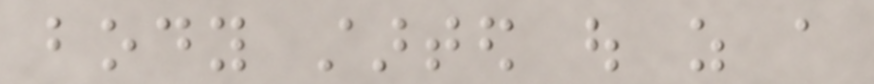body started out as a
